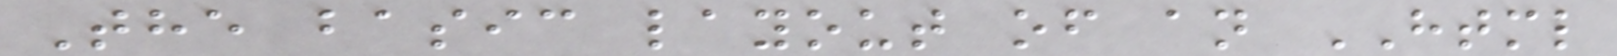The basic layout of an HTML
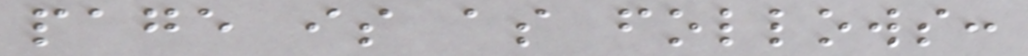page is as follows:
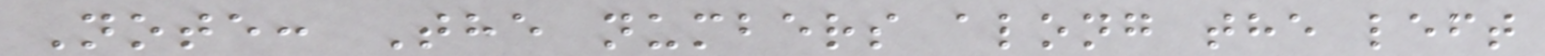Note: The numbers along the left
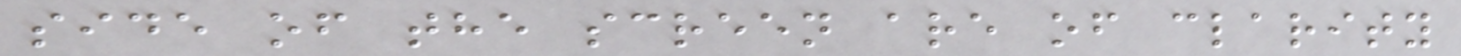side of the screen are of clarity
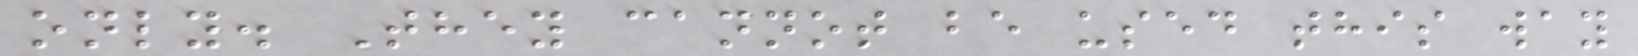only. They cannot be used this way
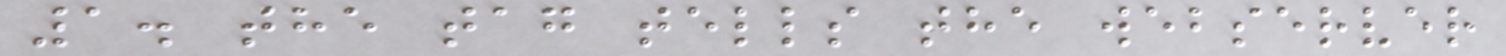1. the tag tells the webserver
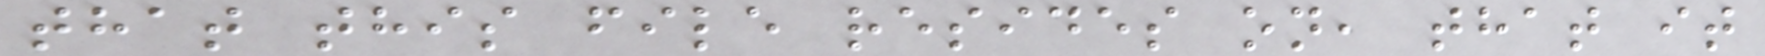that this file resides on, that it
